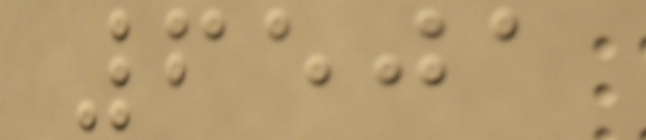6501
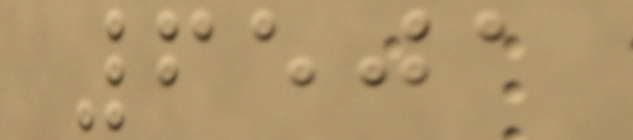6501
